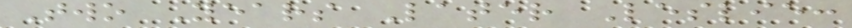Two Years Later Leslie:
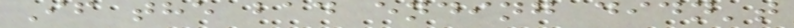If the bad ending didn't
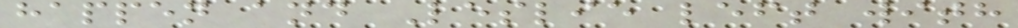happen and Leslie left with
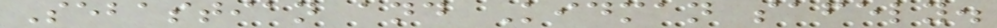Sebastian and Kidman safely.
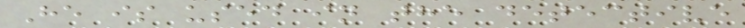He is used in the detective
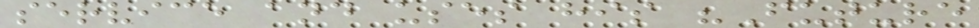service and uses his "Future
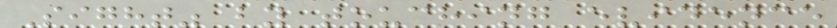Sight" by touching evidence
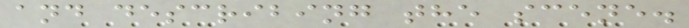and describing the scene.
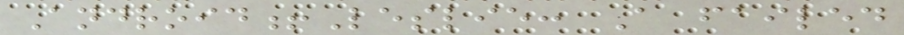Android!Leslie: A failed
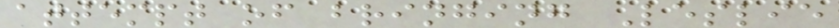attempt of bringing Leslie
